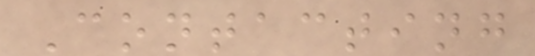Contacting
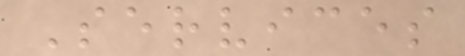Services
